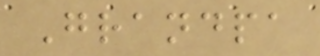Grandpa
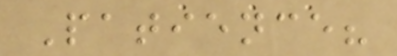Patience?
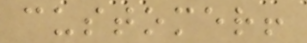customer!
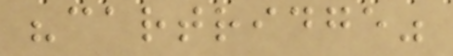"cartridge"
